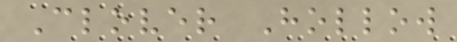Clover Hollow
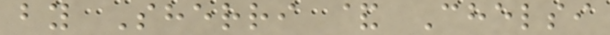by Sherri & Chelsi
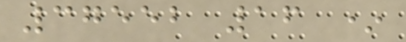37552 16 *
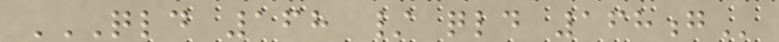QLD 168 / QLD 168G
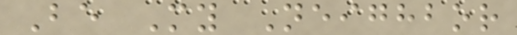Be My Neighbor
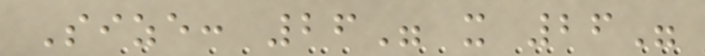Size: 26" x 26"
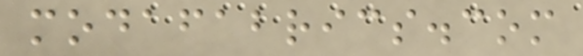modafabrics.com
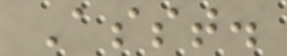Asst.
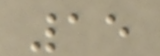15
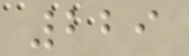229
